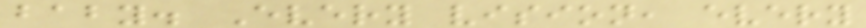baby. Every vision, every
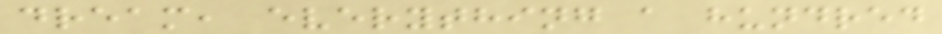dream, everything a hundred
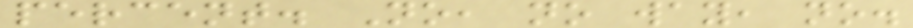percent. No, no way, no.
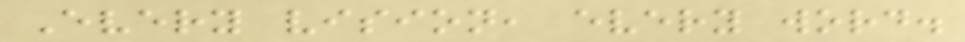Every vision, every word.
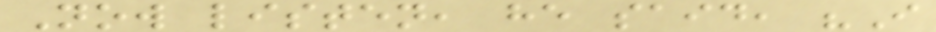Now listen, he said, "I
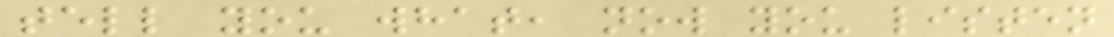tell you what, now you listen
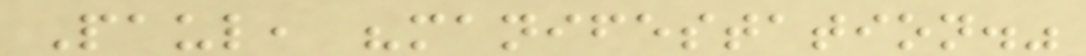Paul, "manifestation."
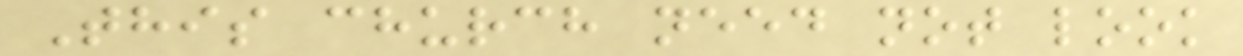This church need not look
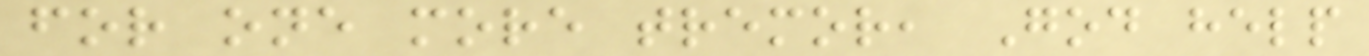for one more tremor, God help
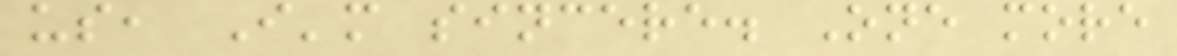us, I'm sincere. One more
